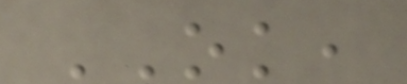OK,
